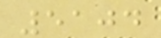5104
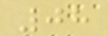08
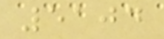5104
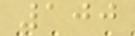100
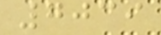7039
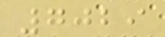7029
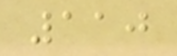110
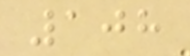108
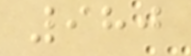980
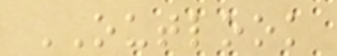OUTLOOK
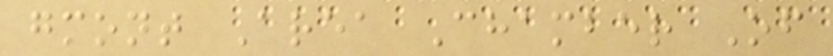gmont Area Chamber Of
